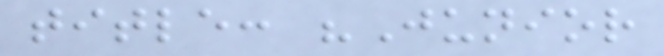title: "Junior
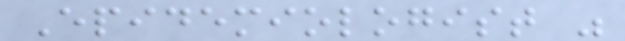Epidemiologist "
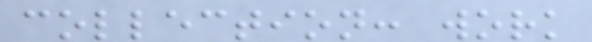collection: work
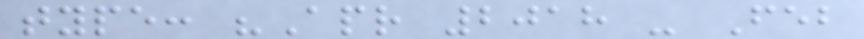type: "Apr 2018 - Feb
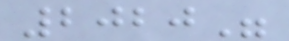2020"
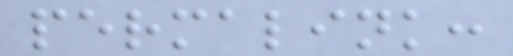permalink:
